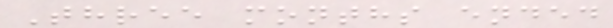Three months ended
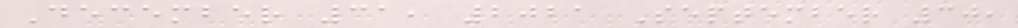December 31, 2021 September 30,
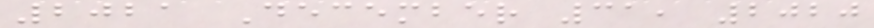2021 December 31, 2020
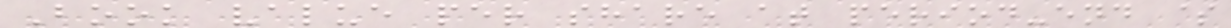Book value per share at period-end $
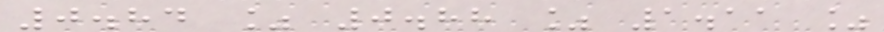0.84 % 0.88 % 1.11 %
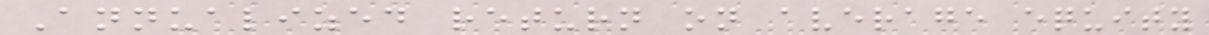Annualized return on average equity
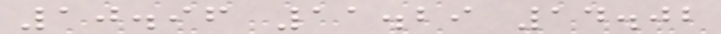10.96 11.29 14.02
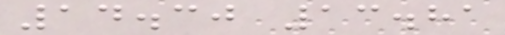14.30 13.81
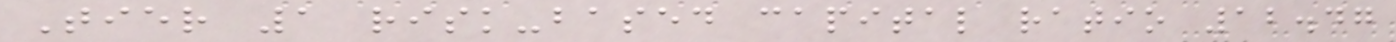Tier 1 risk-based capital ratio 12.47
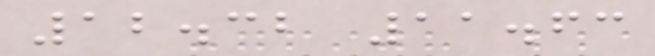12.32 11.63
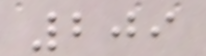209
